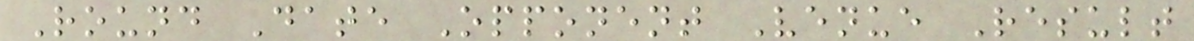Round Date Opponent Venue Result
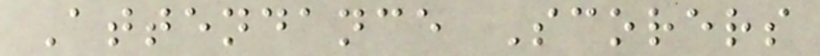Attendance Scorers
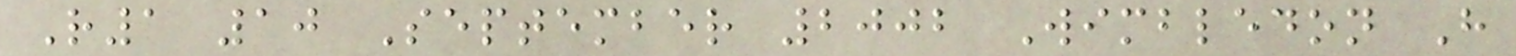R1 10 September 2002 Wimbledon H
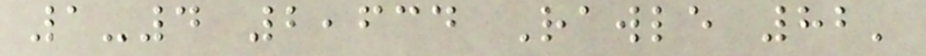1-4 2,634 Rawle 82'
